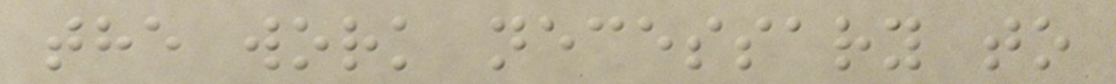the work necessary to
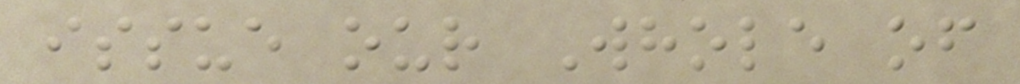issue our Whole of
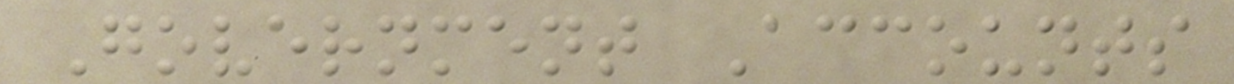Government Accounts
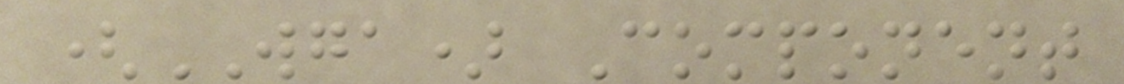(WGA) Component
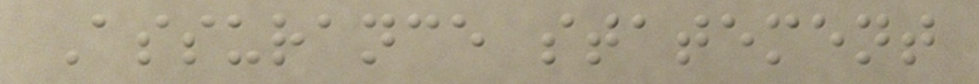Assurance statement
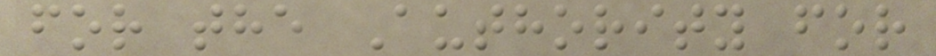for the Authority for
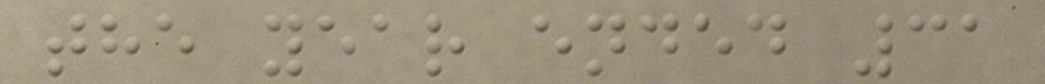the year ended 31
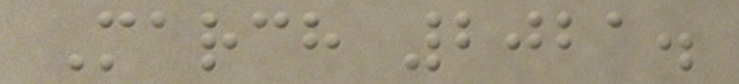March 2021.
